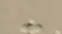-
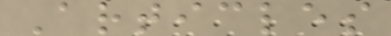Articles
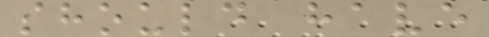should have
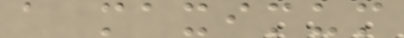a maximum
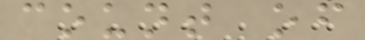count of
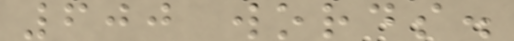600 words.
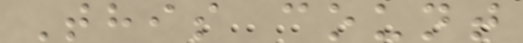This count
